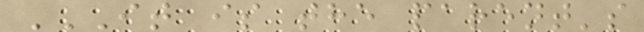IT IS THE PARENT'S
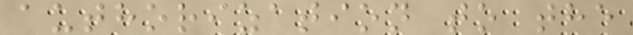authorization to the
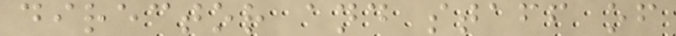director and staff of
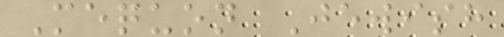Mequon Jewish
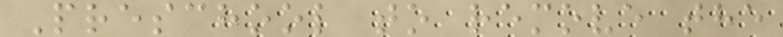Preschool to remove the
